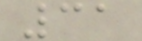31
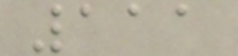111
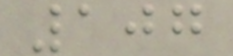107
